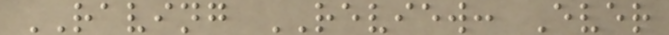RAVING REVIEW: Ever
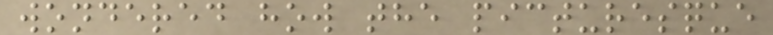wondered how the picturesque
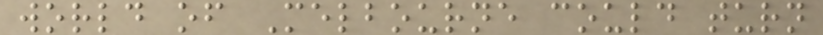world of Melbourne could turn
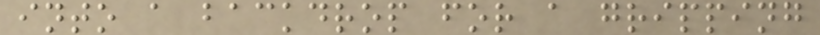into a backdrop for a gripping
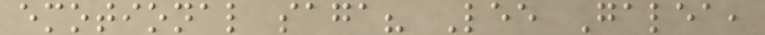emotional saga? Lee Galea,
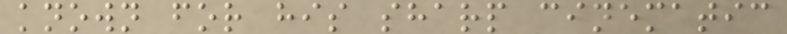known for his sharp cinematic
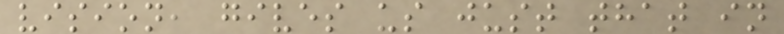vision, gives us just that in
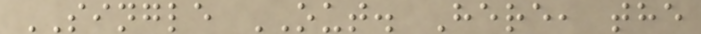SINGLE OUT. Here, the
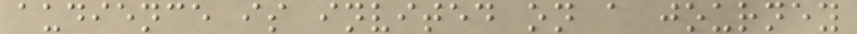audience is invited on a journey
